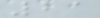21
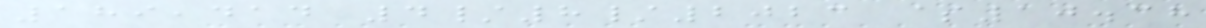189,414 4/8/2023 $10.38
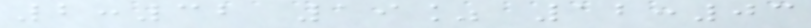2:32 19% 12:03
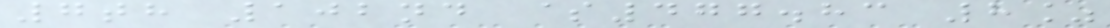7th 102nd $477.83 8%
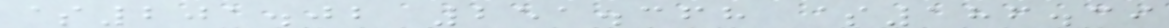$201.02 251.368 $186.39
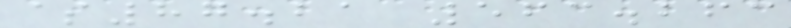$87.21 563.263
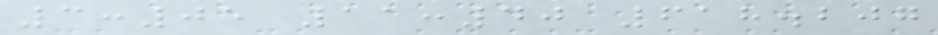3:05 11:40 618.207
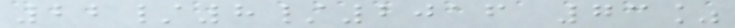22/8/2016 73%
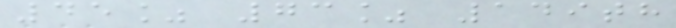45% 73% 149th
